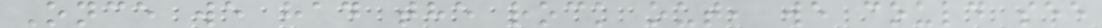Once we had the rock out, we could see
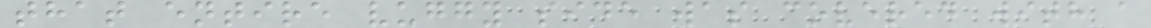that entire vuggy side was covered with a
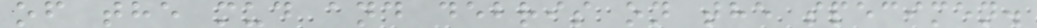of the mud and debris on the specimen.
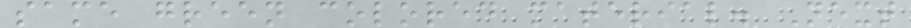same green colored material. Next
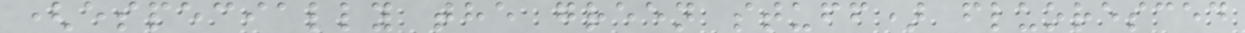(especially the green stuff) fluoresced
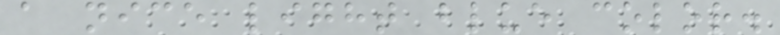a nice light blue color.
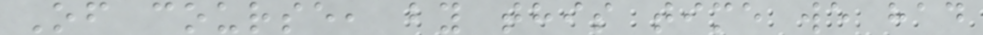Of course, by this time we had
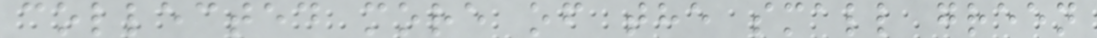collected more of the small green
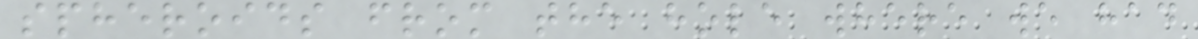spheroids from the hole where we had
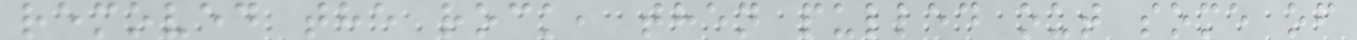removed the rock, then pulled out some of
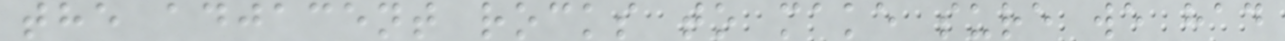the adjacent rocks to make sure we had
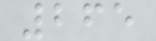265
